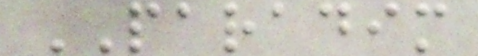PARADIM
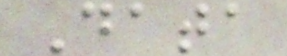Data
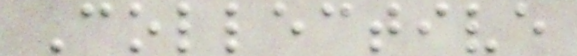Collective
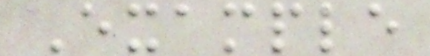Example
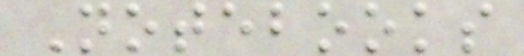Notebooks
